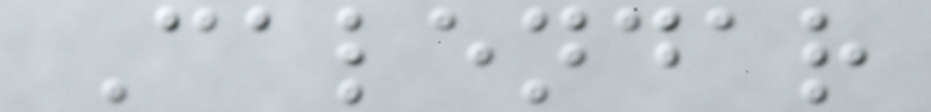Calendar
